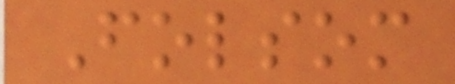Folsom
